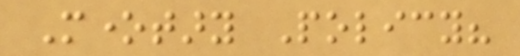Monetary Policy?
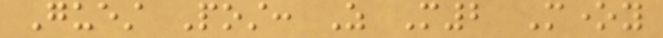Guest Post: As M2 Money
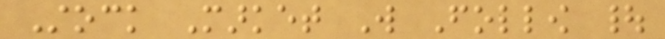Stock Market Will Follow |
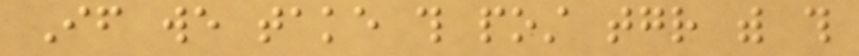If we take this post together with this
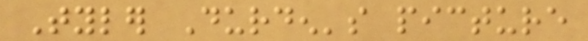Tyler Durden's picture
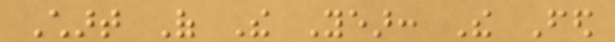Chart Of The Year: The Fed
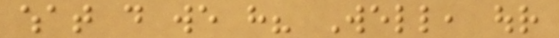what do we have? Well, our
